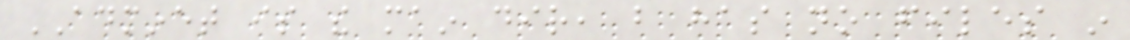ADMINET is the main dir, but has no files in
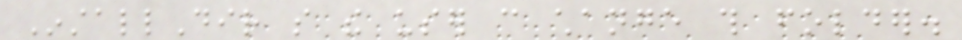InstallDir so the user can change this folder.
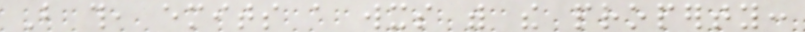But this, emits a wxs with the property:
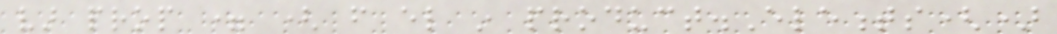var prop = ( from el in product.Elements()
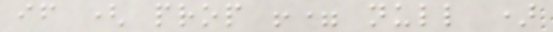if ( prop != null )
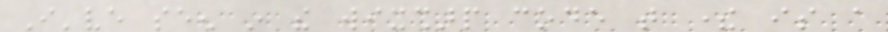I've seen in the wixsharp code that there is a
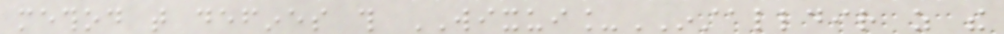method that defines this WIXUI_INSTALLDIR as the
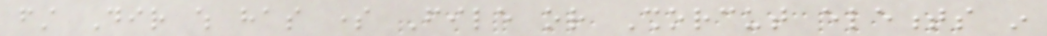first Dir which has some File or Shorcut elements in
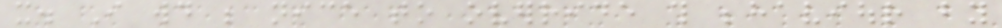it. I would be nice to override this behaviour by
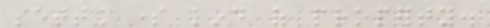setting some kind of property.
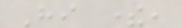Hi there,
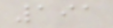191
